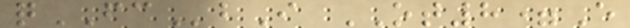qFCbI OT8=E
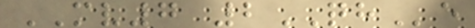MV7 2QHe
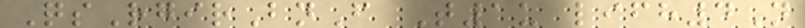QsRgirBnF T1u lifh4N
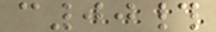c00#
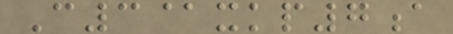C3@xkp7a
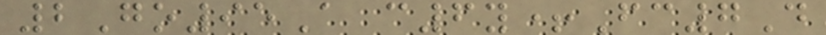2Go95A c6y+Fc7D
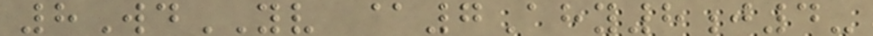8WdYV @7Ahy8j4-
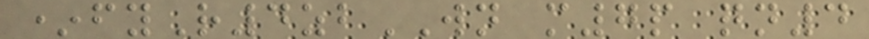*fyR4zbWN m7p qn4
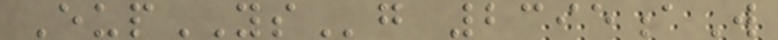EupYSg 2395aW
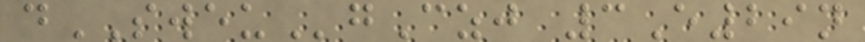dSWEUgCzj 3E29n
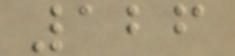126
